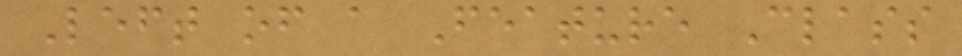Left of a Feature Class
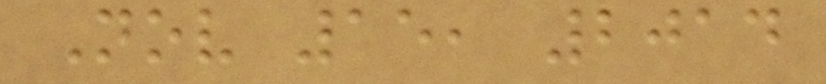Nov 15, 2014
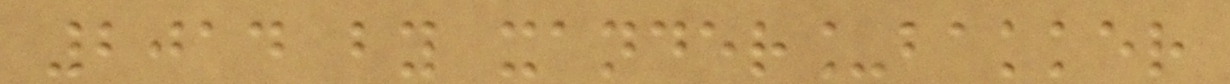2014 by xander_bakker
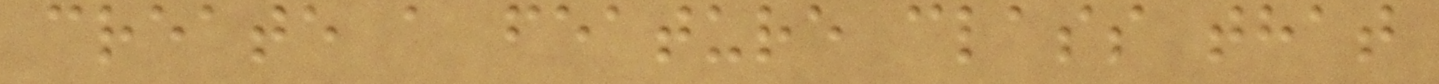create a feature class that
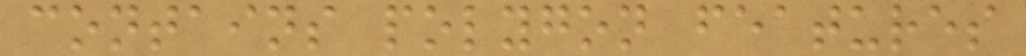contains polygon features
